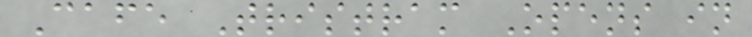Cafe Tristram Opens in
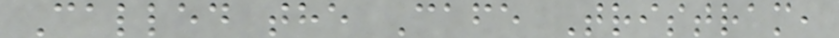Called the Cafe Tristram,
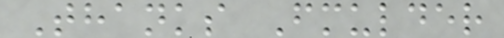Thanks Fmulder
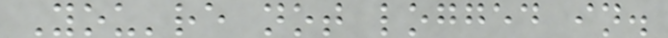You're not logged in.
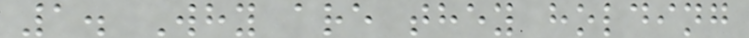1. Why are they holding
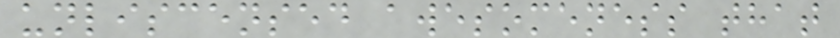unliscensed awesomeness that
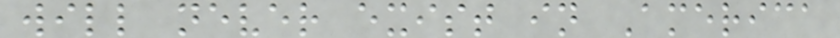will never exist in America
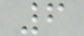6
